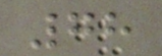78
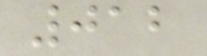012
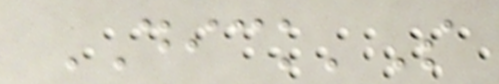DICK'S
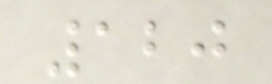120
